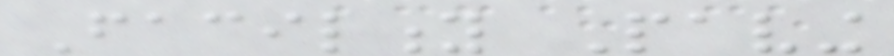Facility Paving
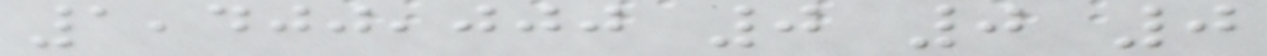1,400,000 0 0 0
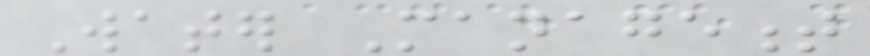Water Management
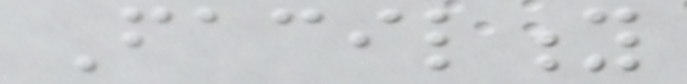Facility
